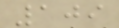109
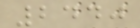2440
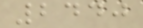2440
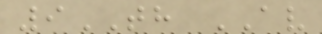9TH AV
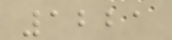1221
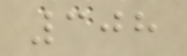308
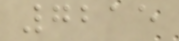7215
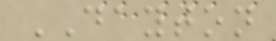DAYTON
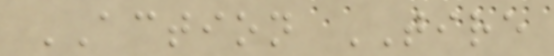ACTION TIRE
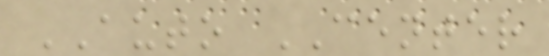AUTO CENTER
